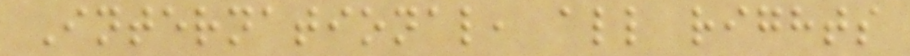International, all rights
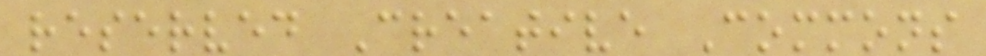reserved Creative Commons
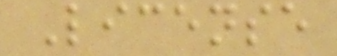License
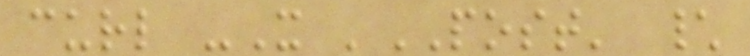curl -X 'POST' \
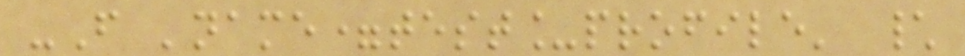-F 'name=test_profile' \
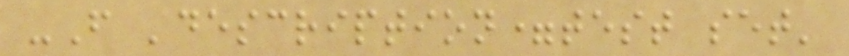-F 'description=test set'
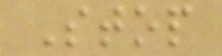Stop
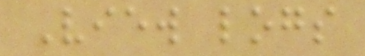View logs
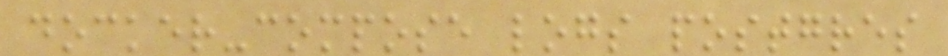docker-compose logs postgres
